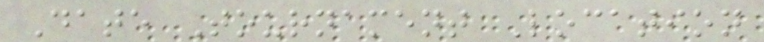Date Tournament Location
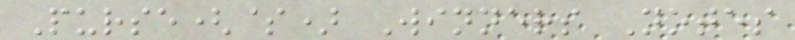Purse($) Winners Notes
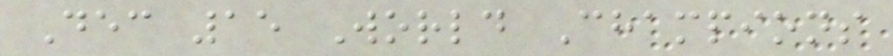Dec 15 World Champions
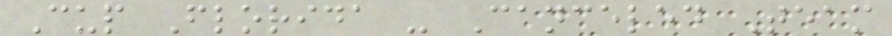Cup Florida - Canceled Team
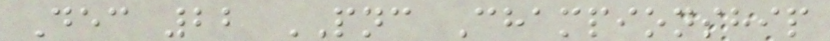Dec 22 PNC Championship
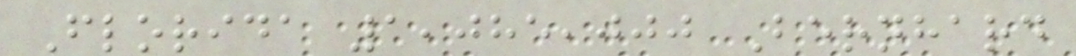Florida 1,085,000 Bernhard
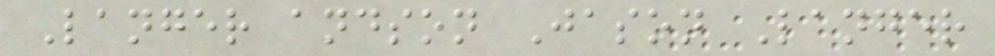Langer andson Jason Langer
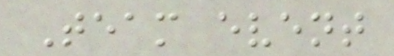Team event
